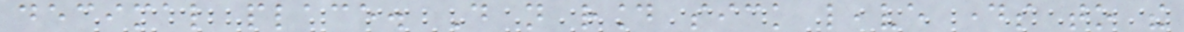decimal place. Do not round sick leave days to the
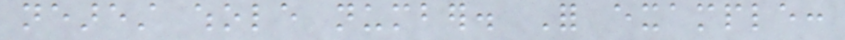nearest whole number. For example:
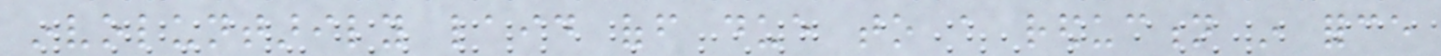involuntarily laid off due to a reduction in force
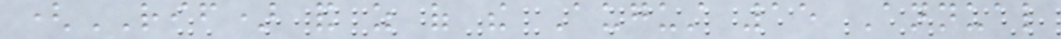(RIF) and as of the August 15 Annual
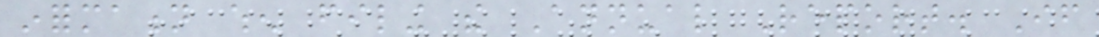information when filing the Annual Report. If
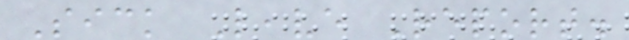Sick Leave Report.
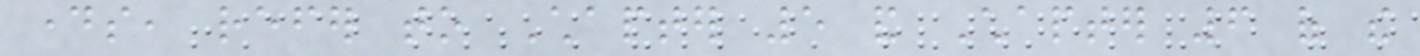days, refer to Chapter 5 and Chapter 6 of the
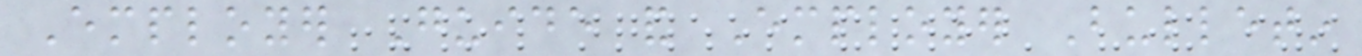Employer Guide and Employer Bulletin
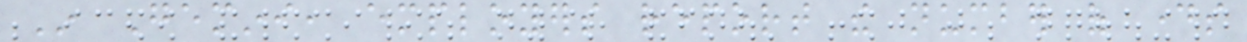In Gemini, employers report the number of days
